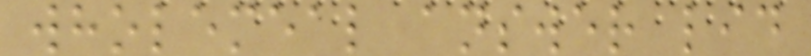wholemeal answer lid
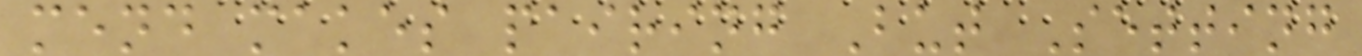mend makes pairing But Setting
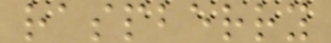raspberry
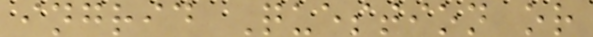ingrid Question or
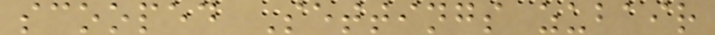scooped Settings zubair
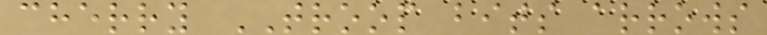cherry TROOP bits arrows
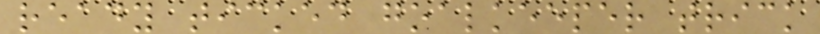ready ticked goalkeeper trick
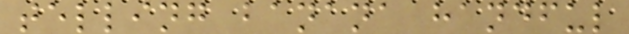telling banana handful
